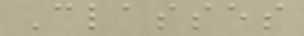Classes
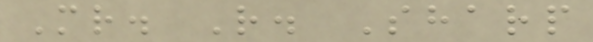Mr. R. Sharp
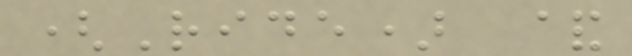(Ride) &
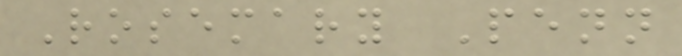Rosemary Penn
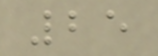25
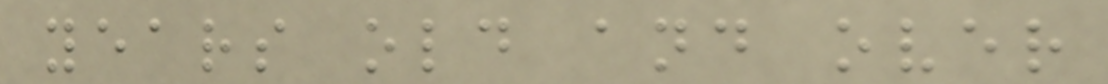years old and over
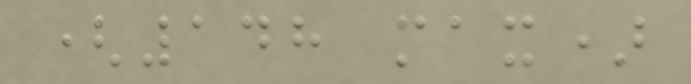(148 max)
